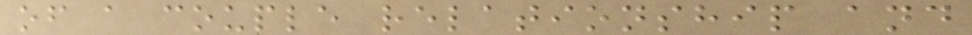of a couple relationship and
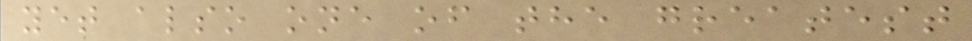yet also one of the greatest
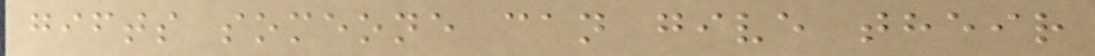gifts someone can give their
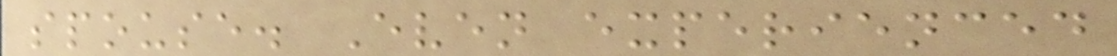spouse. Even experienced
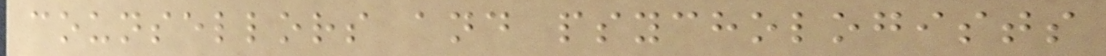counsellors and psychologists
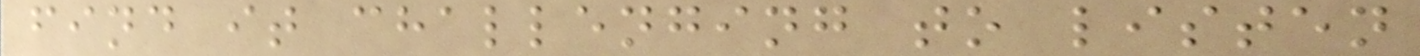find it challenging to listen
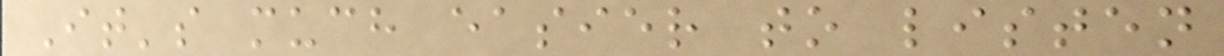It's much easier to listen
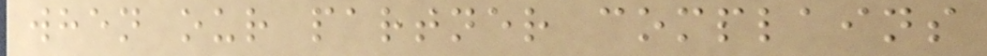when our partner complains
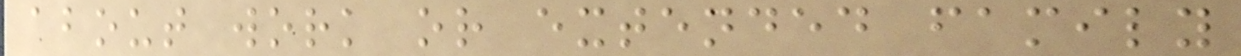about work or extended family
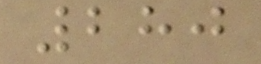280
